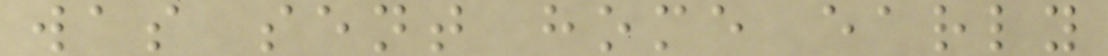was sent home early
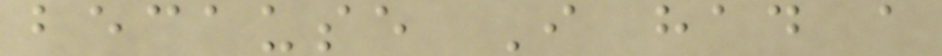because I had a
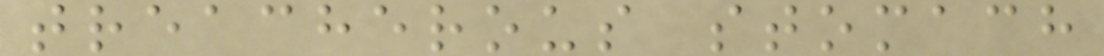treacherous stomach
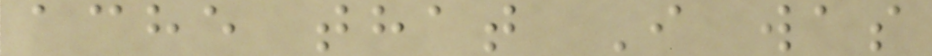ache that I was
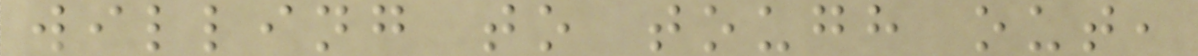willing to tough out,
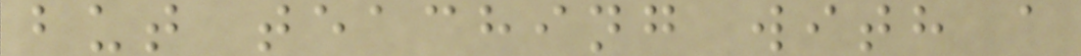but teaching with a
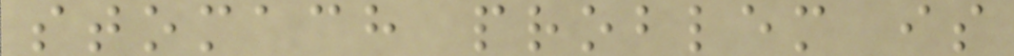stomach problem is
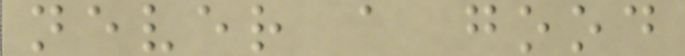never a good
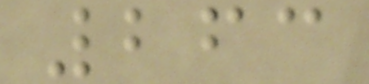263
